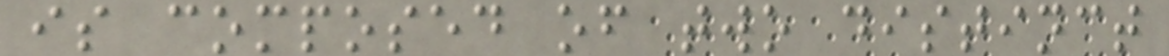is composed of two distinct
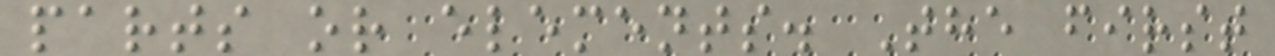parts or elements. The first
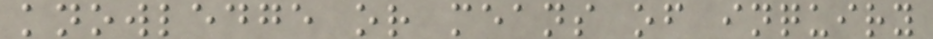knowledge or means of inquiry
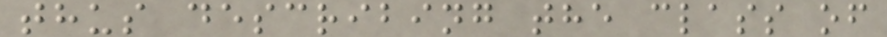thus describing the class of
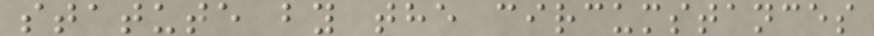statute by the circumstances
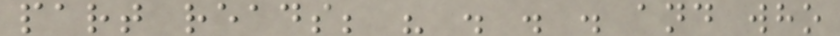part reads; " . . . and who
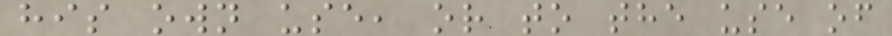his own use, or to the use of
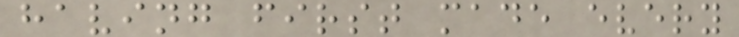having first made every
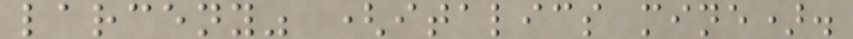larceny" (italics mine).
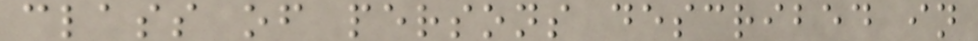class of persons described in
